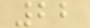22
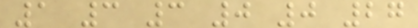1 3 3 0 0 27
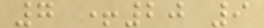7 +20 9
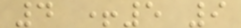4 +5 9
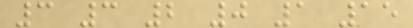3 3 2 0 1 15
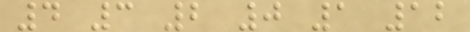4 3 2 0 1 12
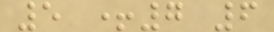5 +7 6
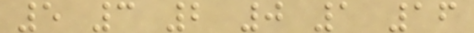5 3 2 0 1 16
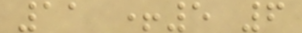11 +5 6
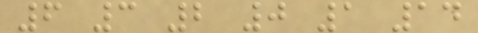6 3 2 0 1 14
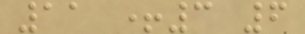11 +3 6
